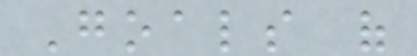Goals of
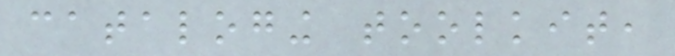cataloging toolkit,
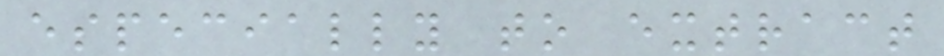especially to extract
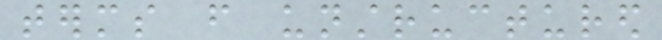terms from unstructured
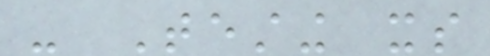- Testing its
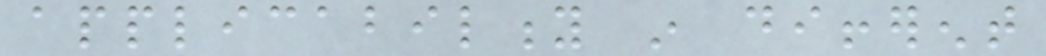applicability in different
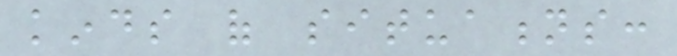kinds of situations:
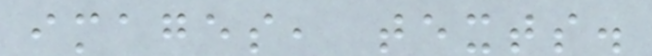images, texts.
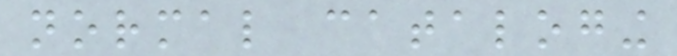normal cataloging
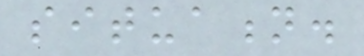situation.
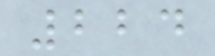224
